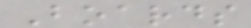Boards
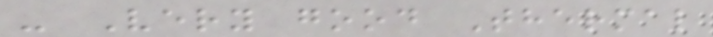- Very good Thermal
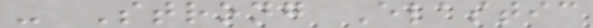- Strong Elastic
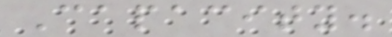Capacity.
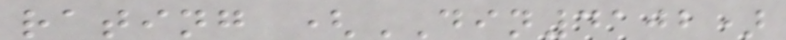rating (DIN4102)
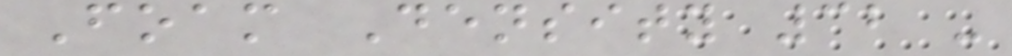Foam Density 32 -
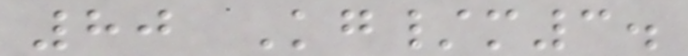80 Kg/m3.
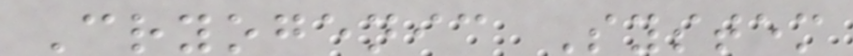Cryogenic System
